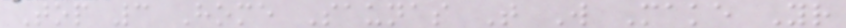Top 3 Home Saunas That Will Make Your
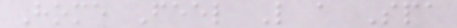Home Feel Like a Spa
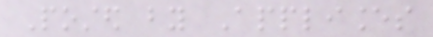Posted by Appliances
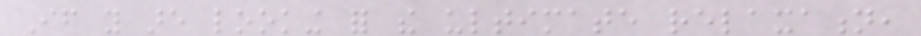If you are looking for the ultimate relaxation,
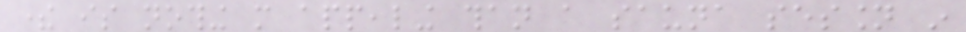there is nothing more appealing than a sauna session in
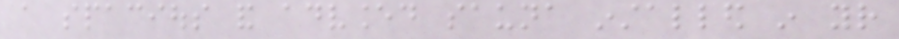a spacious and advanced sauna installed in your
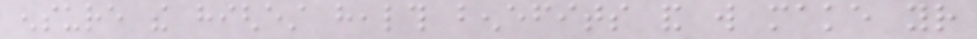ensure the highest health benefits and will make your
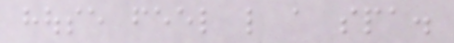house feel like a spa.
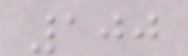100
